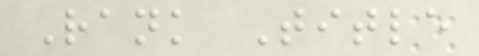Rank Title
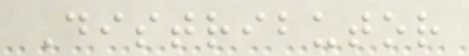Distributor
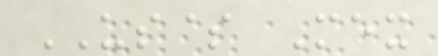US$ Mex
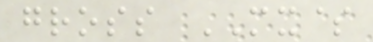gross MX$
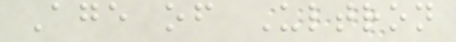Age of Ultron
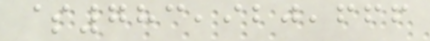$783,920,666
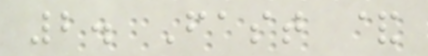2. Fast &
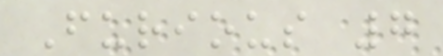Furious 7
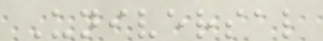Universal
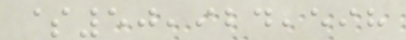$50,924,598
